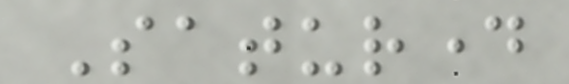Saturday
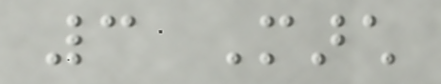3 March
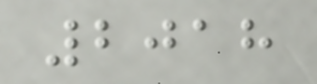2018
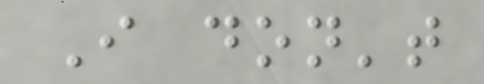I don't
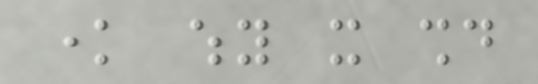know why it should
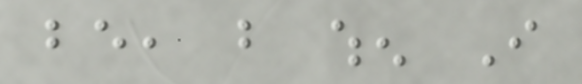be, but when I
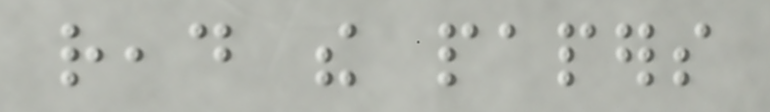read the papers
